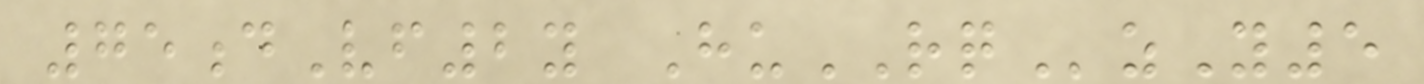75dVf2y HuRQzY5
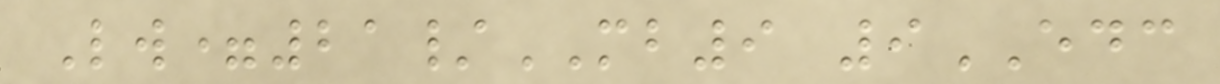Lw=21/MB9 9EDC
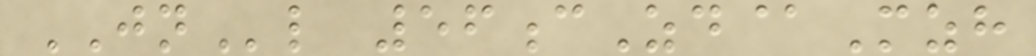JNl 56cZd@Mzh
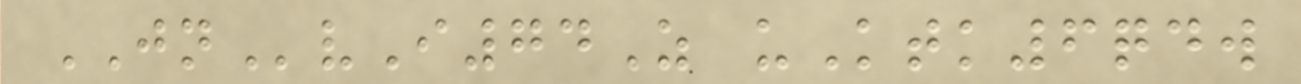JNvI74Z uKtk6qdw
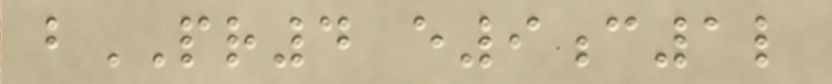bPR4 e9c1l
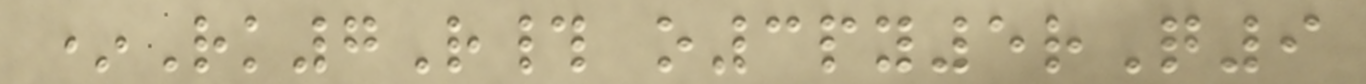*Rk7R# o3py5rQ9
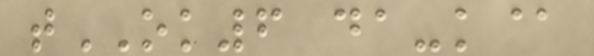tOK6 da-k@
